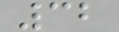32
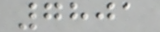7801
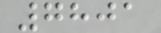7801
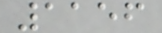1156
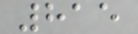815
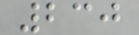230
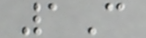1C
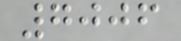7006
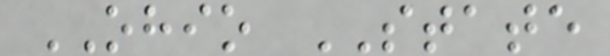OHIO STATE
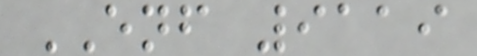ENF 9119
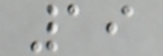19
